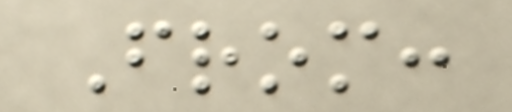From:
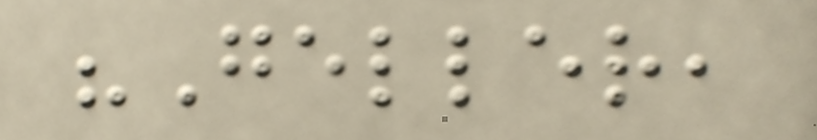"Geller,
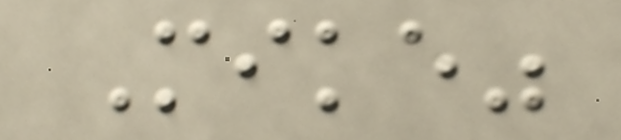Mike"
